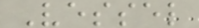Vessel
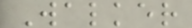Walker
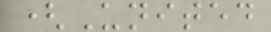(United
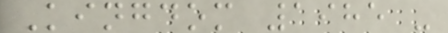Kingdom 1985 -
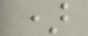)
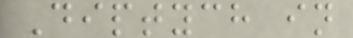Diptych in
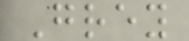Grey
